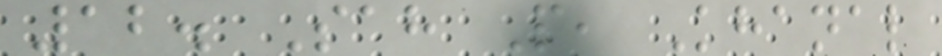12. Sah P, Khanal
